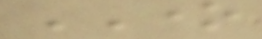ONE
